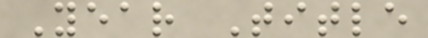Year Title
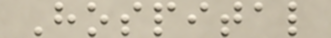Hospital
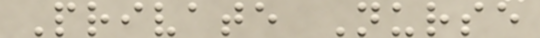Private Nurse
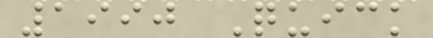1990 Quick
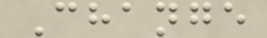Change
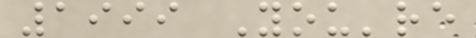1999 You're
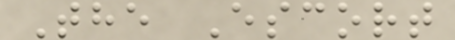The Escort
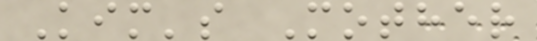Kim's Mother
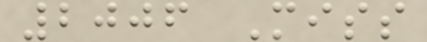2006 Miss
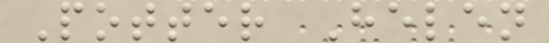Potter Helen
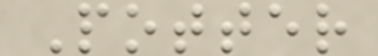Potter
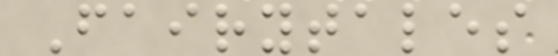Fairytales
